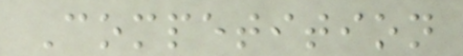Competition
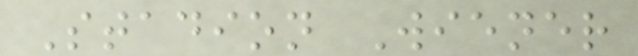Stadion Wiener
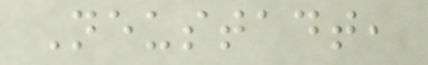Neustadt,
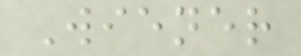Wiener
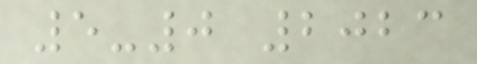5-0 2023
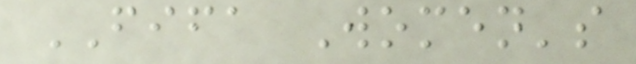FIFA Women's
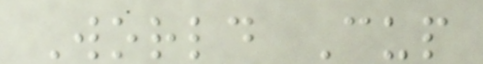World Cup
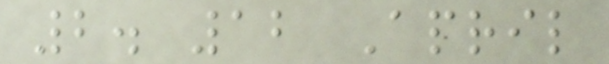2. 12 April
